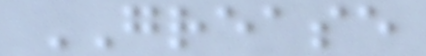GREASE
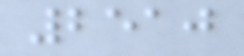2510
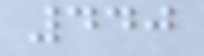440
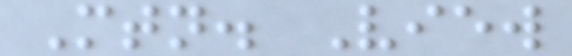Mtn. View
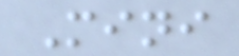Mini
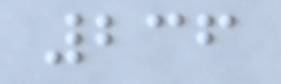236
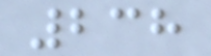238
